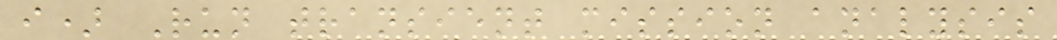i) Run transient mission analysis
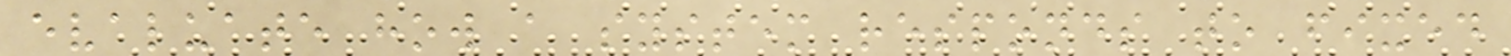evaluate how a system responds to fixed
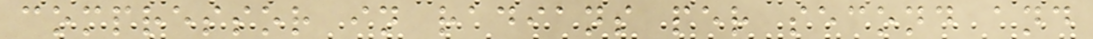compressor in radians per second and
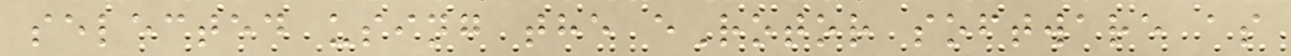selected using the eRotor software as
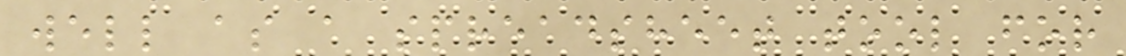well as a spreadsheet tool for
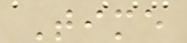Time
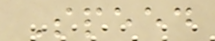Speed
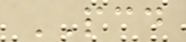PCD
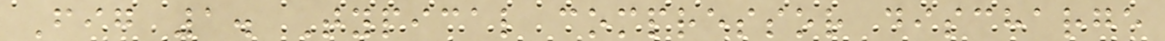Fig 1. Typical compressor discharge
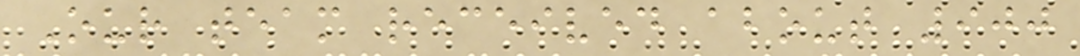Our team received about 900
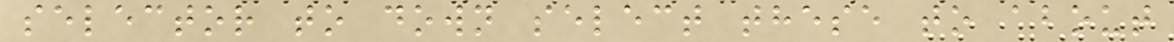selector to down select these to about
